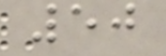50
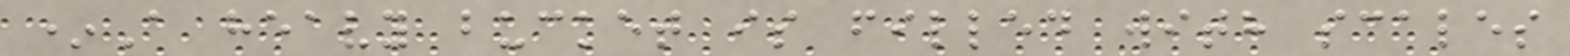*A heavy bucket is filled with scales
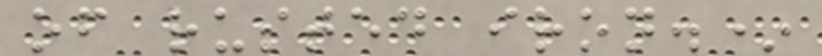of rusted iron.*
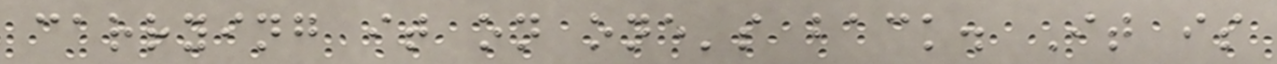carrying it on one's back. It is
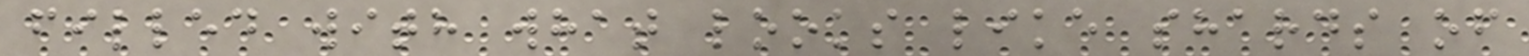filled with what looks like shards of
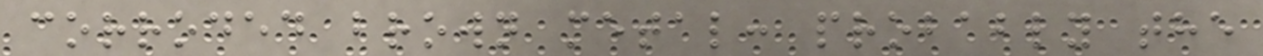corroded brown metal: probably the
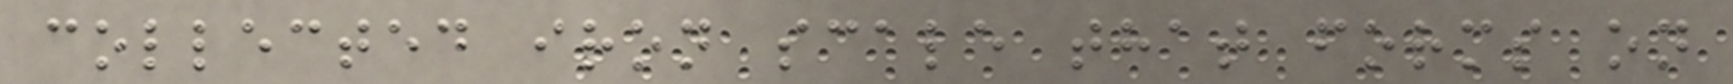collected iron scale that forms on
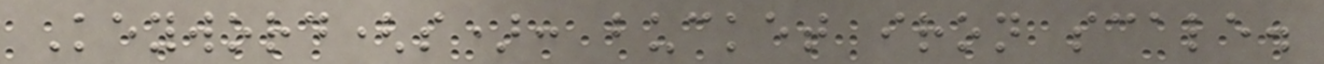Keyword(s): bucket iron scale.
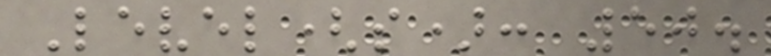Level(s): 50.
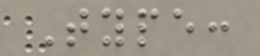Type:
